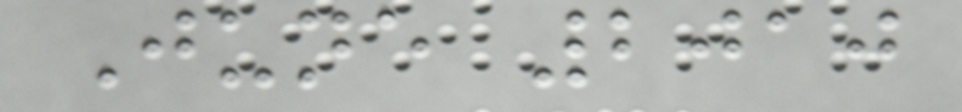June 2010
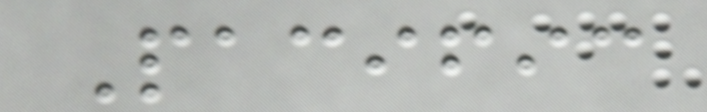Pacific
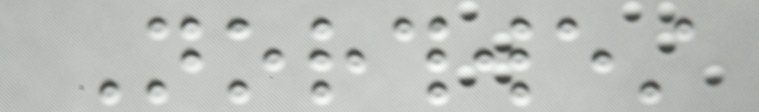Northwest
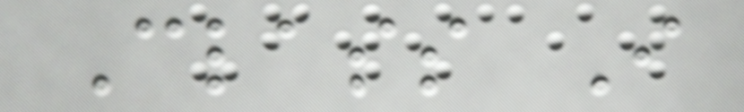Class I
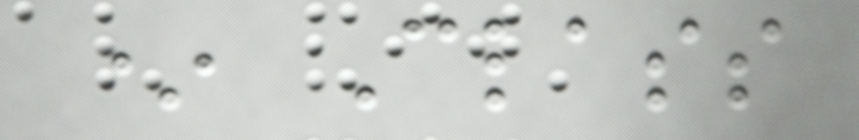* Class
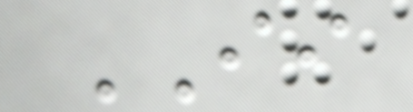II
